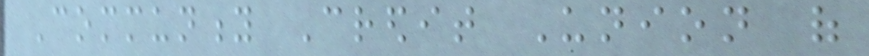Community Credit Union of
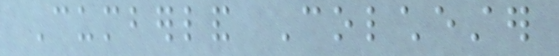Cumberland Colchester
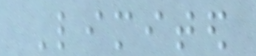Limited
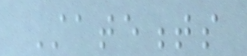Statements
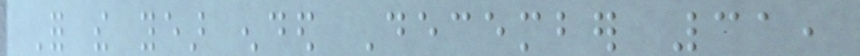For the year ended December 31,
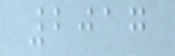2017
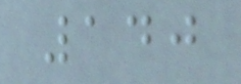140
